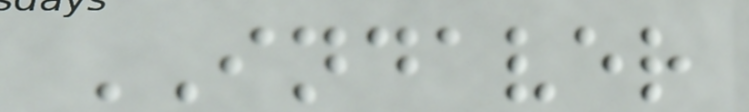INDAVER
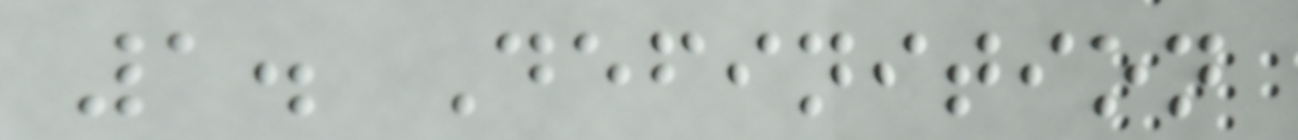1. Definition
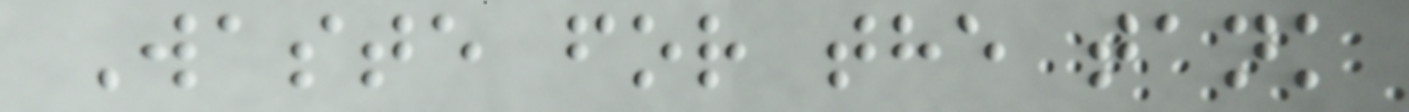Waste for the tank
